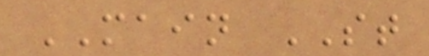MAIN ST
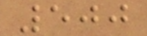500
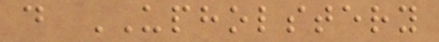d UPHOLSTERY
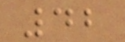42
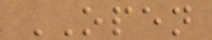OPEN
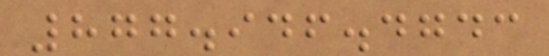877.946.4743
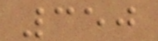350
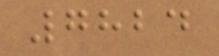7824
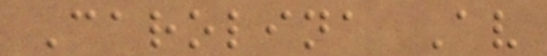Carolina Av
